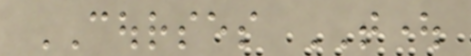COURSES TOUGHT
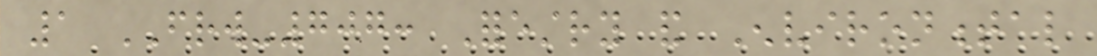1 FRW-707: Forestry and Environmental
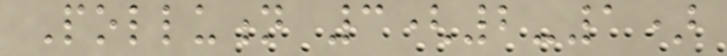Pollution 3(2-1)
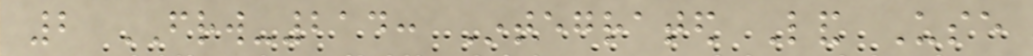2 FRW-214: Integrated Land Use
